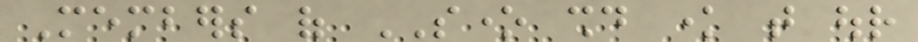Members of SONE should know that our
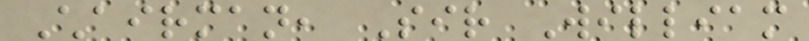Chairman, Sir William
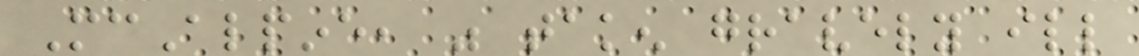McAlpine, was taken gravely ill
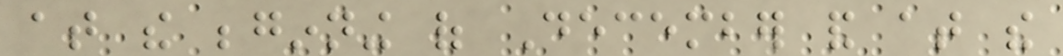at the beginning of December and at the
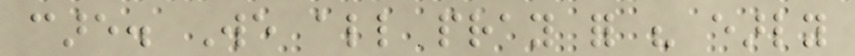care. We all pray for his early
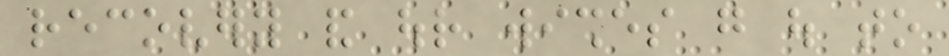recovery and our wishes go out to
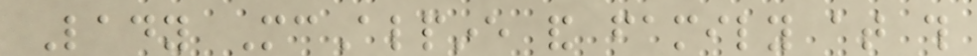Lady McAlpine and family at this
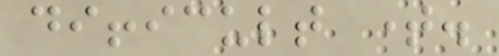difficult time.
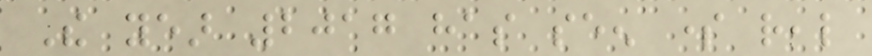The year 2017 has seen some real
